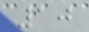10
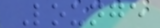Lounge
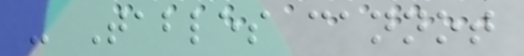- Tables cannot
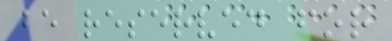be reserved for
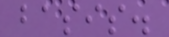basis.
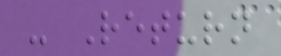- Return
